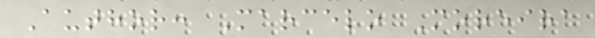Author: Marcelo Moreira
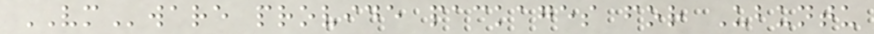VMware provide packages for Ubuntu
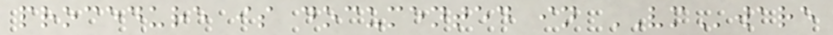procedure is documented in VMware
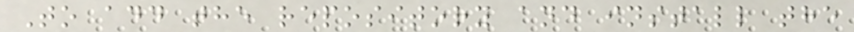To add the repository and install the
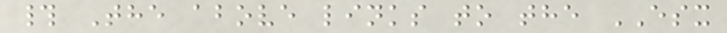# The above links to the ESX
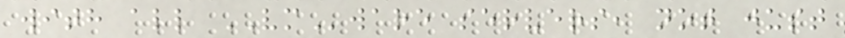with all VMware servers, not just
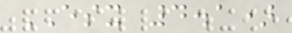ESX 4.1)
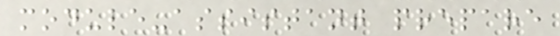module-assistant prepare
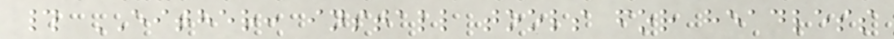# EITHER: install tools for headless
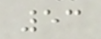53
